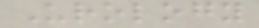Urology
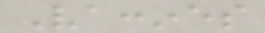Vaccines
